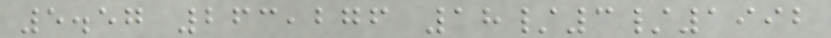5.57 263,276 18/3/1992
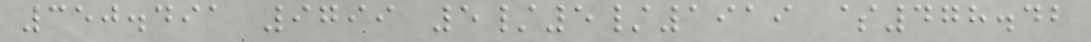350.491 9799 5/5/1919 $478.42
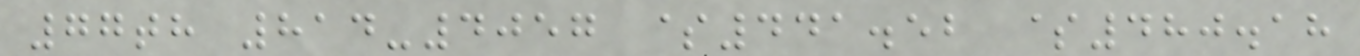77th 814-4057 $441.52 $480.18
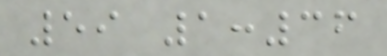59 1:36
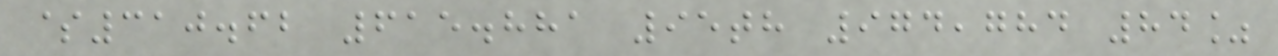$310.62 615.881 95th 974,784 84%
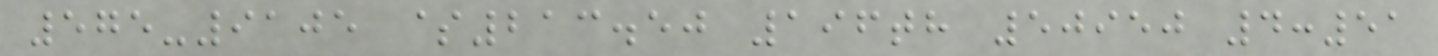575-9105 $213.50 196th 50950 4:51
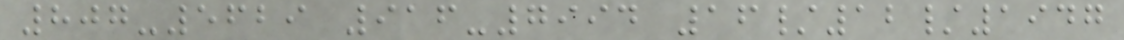807-5629 916-7994 16/12/1947
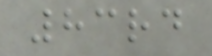83rd
